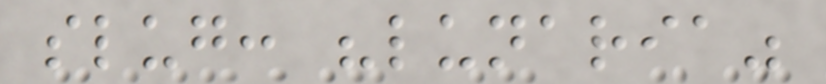slug: "lunaria"
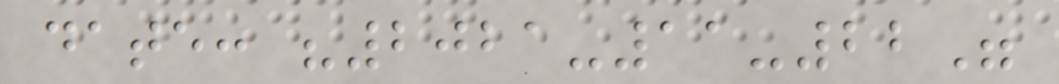date: "2021-11-22"
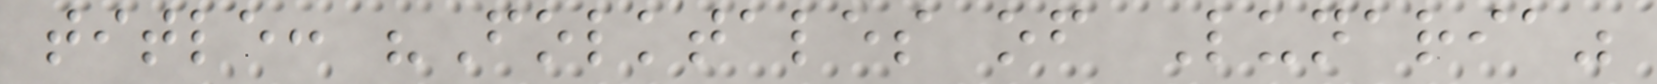title: "Folktales of Lunaria"
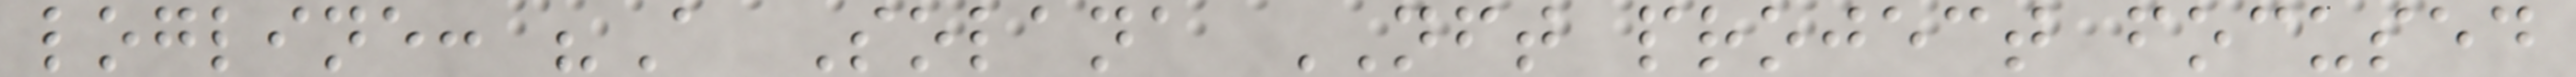logline: "A Solana NFT project focused
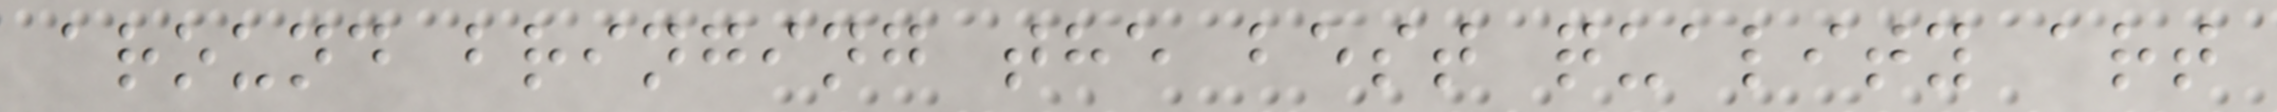around bringing the best quality art
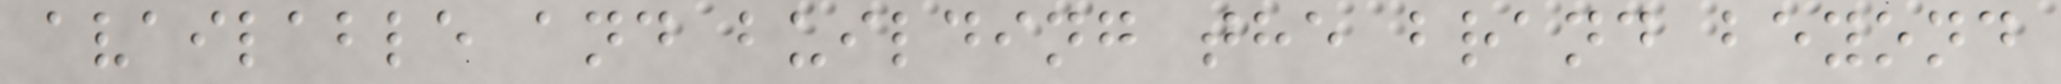available and building the brand beyond
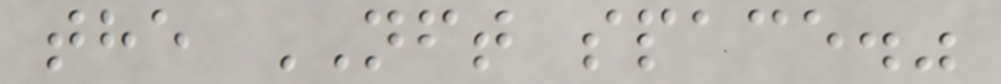the NFT space."
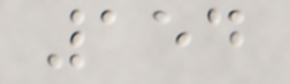154
